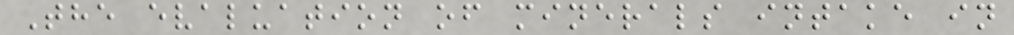The evaluation of minerals intake in
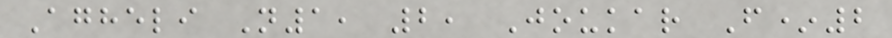Agheli N1, 2, Joukar F*2
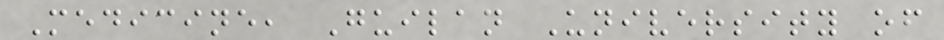Medicine, Guilan University of
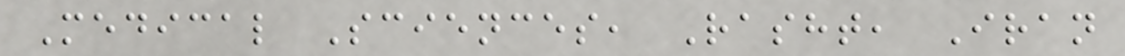Medical Sciences, Rasht, Iran
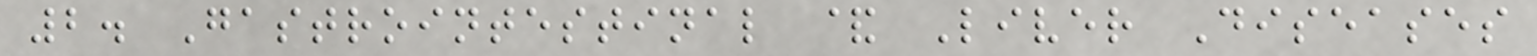2. Gastrointestinal & Liver Diseases
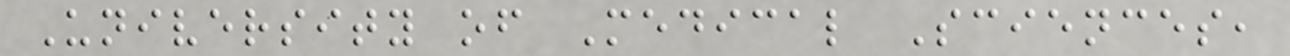University of Medical Sciences,
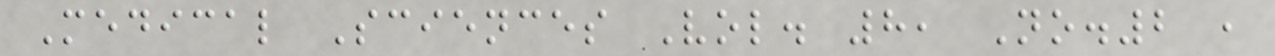Medical Sciences Vol. 8, No.2 ,
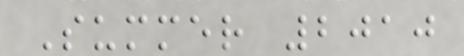Summer 2010
